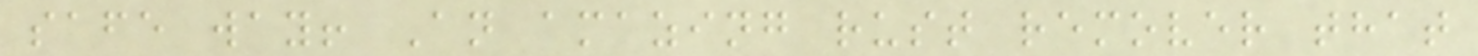safe way! An amazing rust remover that
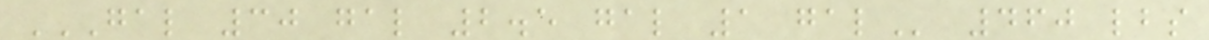GAL 30 GAL 2.5 GAL 1 GAL 460 lbs
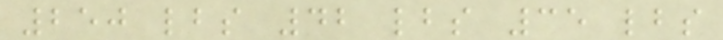250 lbs 42 lbs 35 lbs
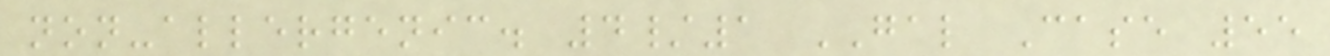non-allergenic. 4/1 GAL Case 55
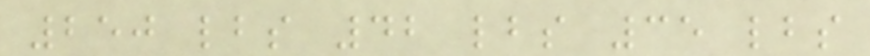250 lbs 42 lbs 35 lbs
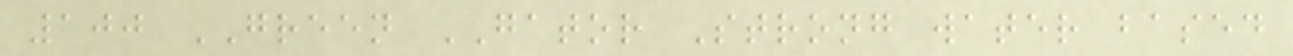100 GREEN GATOR Strong water based
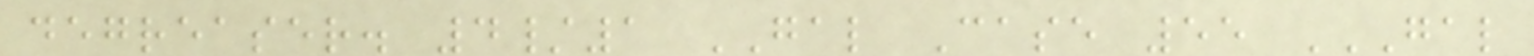degreaser. 4/1 GAL Case 55 GAL
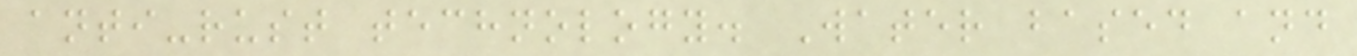anti-rust technology. Water based and
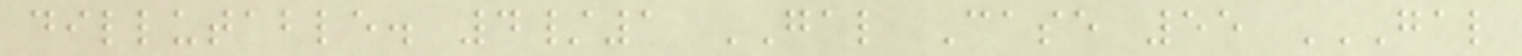dillutable. 4/1 GAL Case 55 GAL
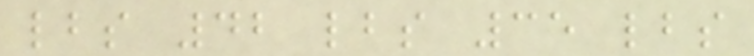lbs 42 lbs 35 lbs
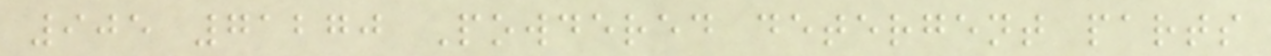905 71270 Powdered detergent parts
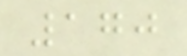170
